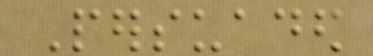Persuaded
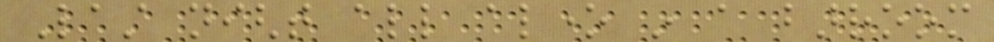Last night all alone in a barroom
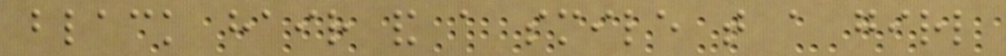black hair and a smile that a girl
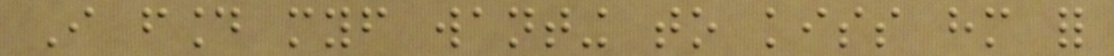I found myself wanting to kiss him for
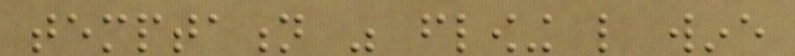temptation was flowing like wine
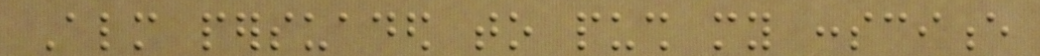Almost persuaded to push my conscience
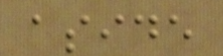aside
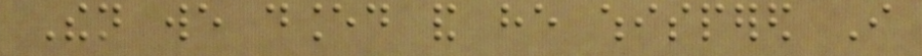Then we danced and he whispered I
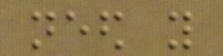need you
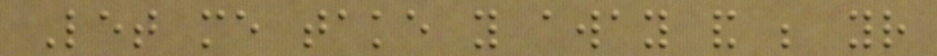Let me take you away and be your
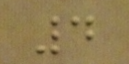4
